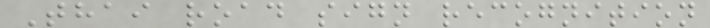Thai road sign recognition
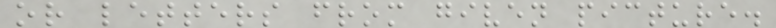or letters from given picture.
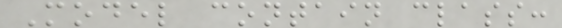Model contain class:
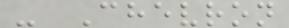- Chevron
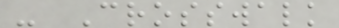- Crosswalk
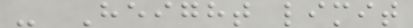- Height limit
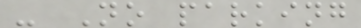- No parking
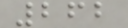262
